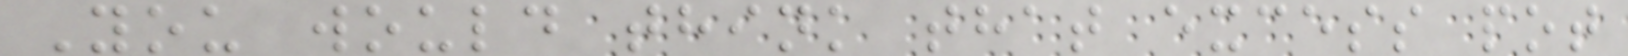You would think that excess pot
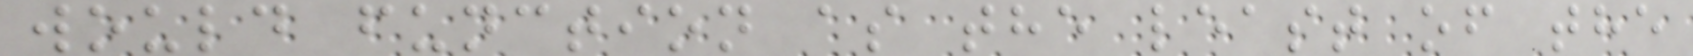would function as the least of the
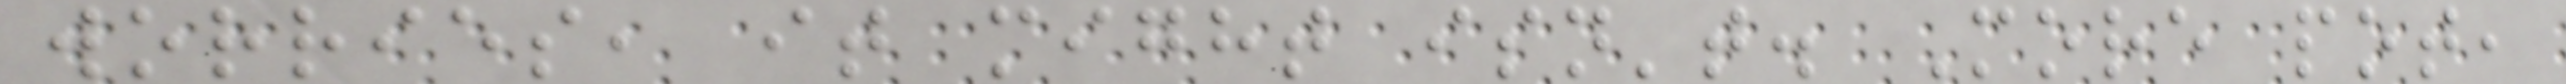worries, it might isn't. More pot,
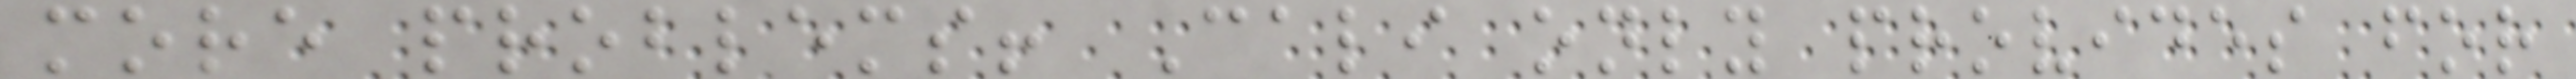more problems! Cali only provides for
